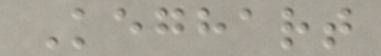Keghart
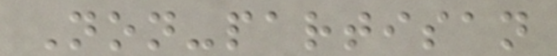Non-partisan
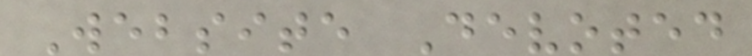Website Devoted
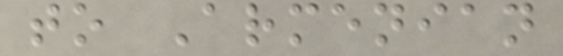to Armenian
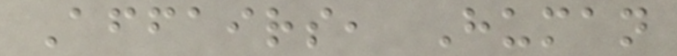Affairs, Human
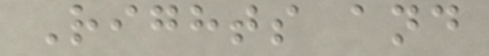Rights and
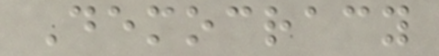Democracy
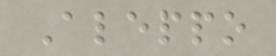Aleppo
